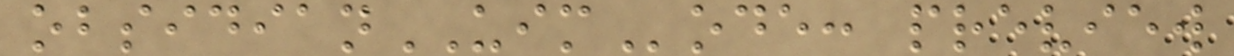obsidianUIMode: preview
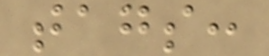tags:
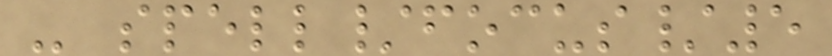- spell/focus/5
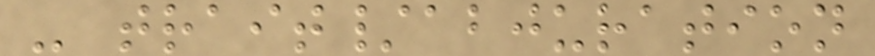- trait/abjuration
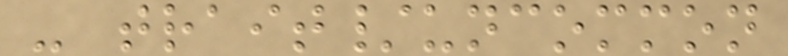- trait/uncommon
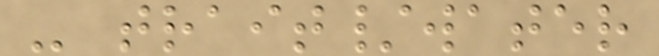- trait/water
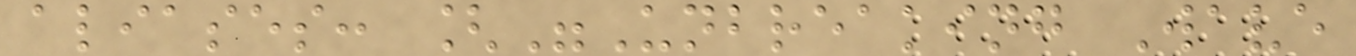aliases: ["Unbreaking Wave
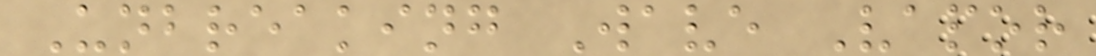Unbreaking Wave Vapor
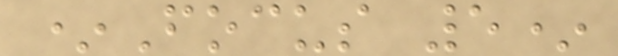*Focus 5*
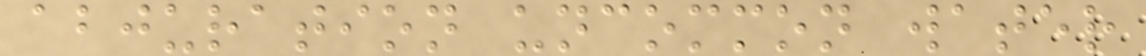abjuration uncommon water
